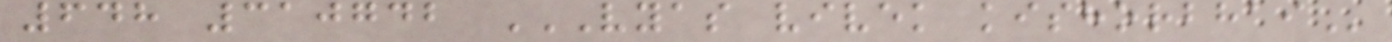648 310742 VYAS VIVEK KISHORBHAI
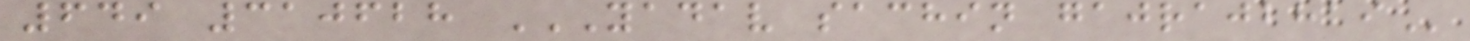649 310628 YADAV SACHIN GAJRAJBHAI
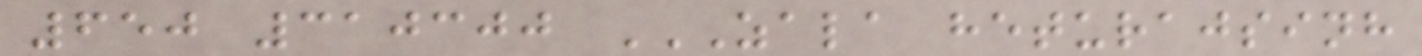650 310300 ZALA HETURAJSINH
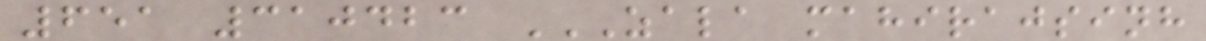651 310423 ZALA MAHIRAJSINH
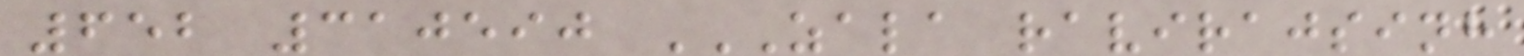652 310590 ZALA RAVIRAJSINH
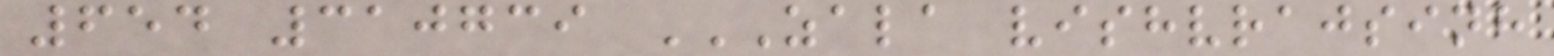654 310739 ZALA VISHVRAJSINH
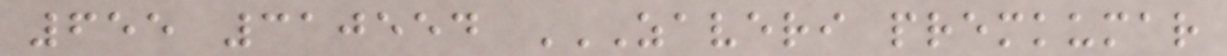655 310554 ZAVERI PREMKUMAR
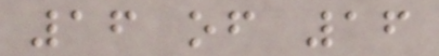16 of 16
